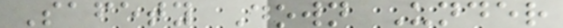Safety Down Under
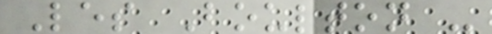Les Boulton -
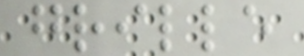grille
